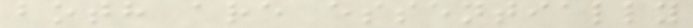both are essentially
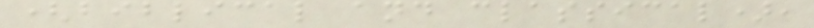(biblical and classical),
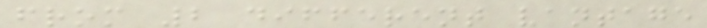from 2 different vantage
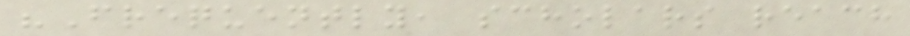"Frequently, scholars reach
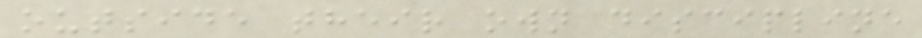outside their own discipline
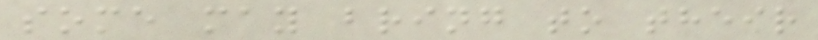some may bring to their
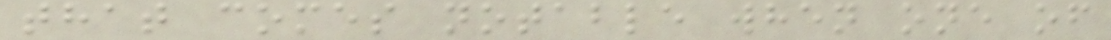that comes notable when one of
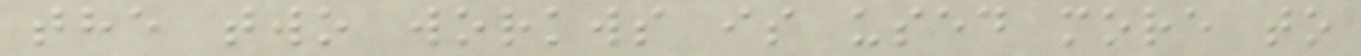the two workws is used more to
